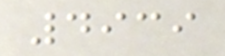4939
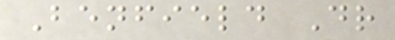Benfield Dr
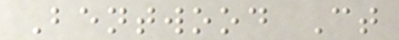Bentwood Ct
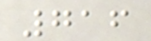716
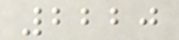2220
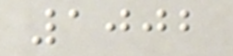1002
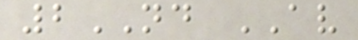2ND AV
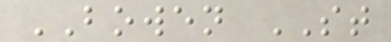BOWEN ST
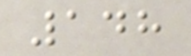148
